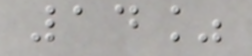14%
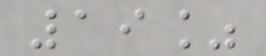19%
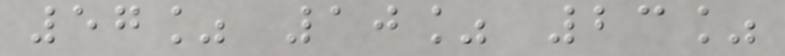57% 10% 23%
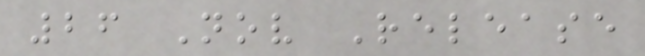26 Nov Release
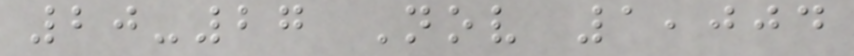20-27 Nov 1,004
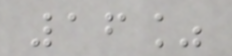16%
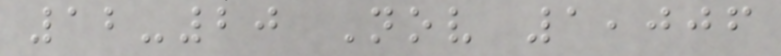12-20 Nov 1,006
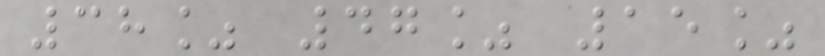38% 47% 15%
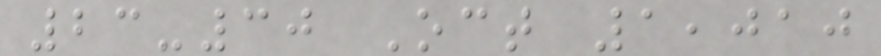23-30 Oct 1,010
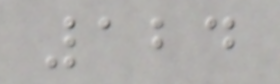124
